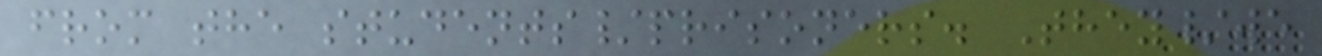from the students/prisoners. They/we
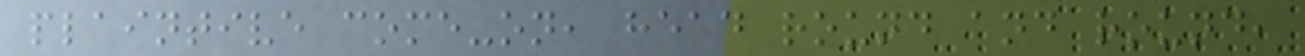plaintive come-on, head round and round,
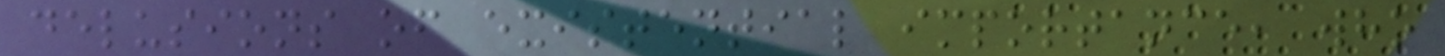delusions of existential importance, who
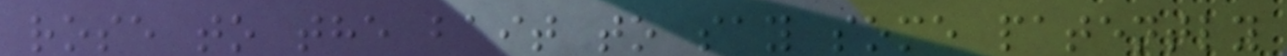rose to the bait to say some patently
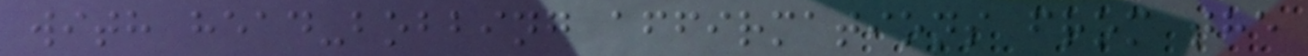with head-bobbing affirmations from the
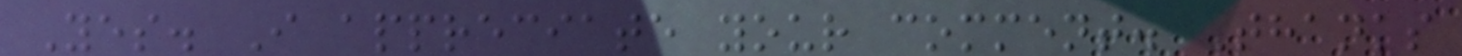Yes. I appreciate your comment. Thanks
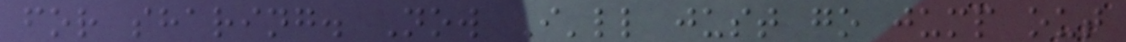for sharing. Now I'll just go jump out
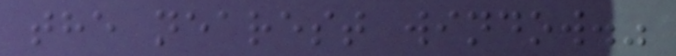the nearest window."
